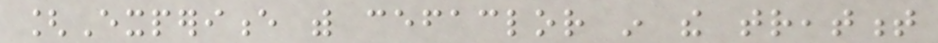[Experience with cefaclor in the treatment
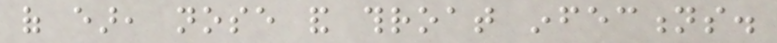of ear, nose and throat infections.
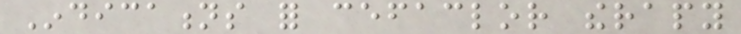Indications for cefaclor therapy
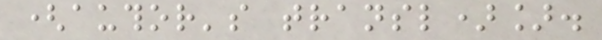(author's transl)].
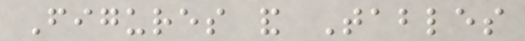Figures and Tables
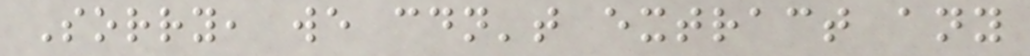Sorry, we couldn't extract any
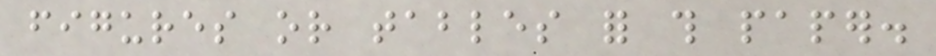figures or tables for this paper.
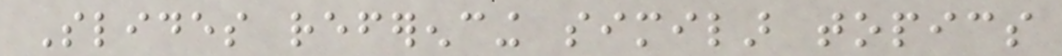Slides referencing similar topics
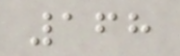168
